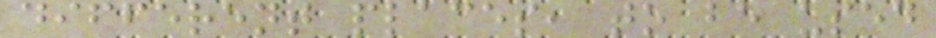different places, to be used
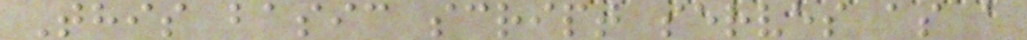This basic script serves as a
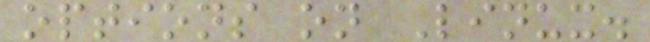options on Linux.
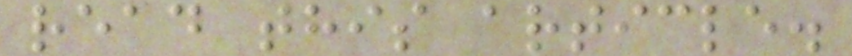read this article.
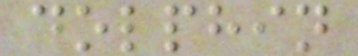dolphin
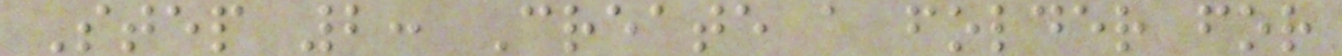Step 2: Create a folder for
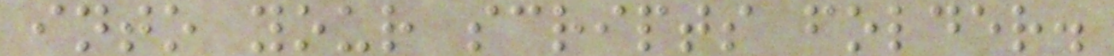into your scripts folder.
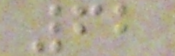62
